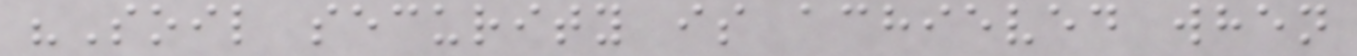"Soil security is achieved when
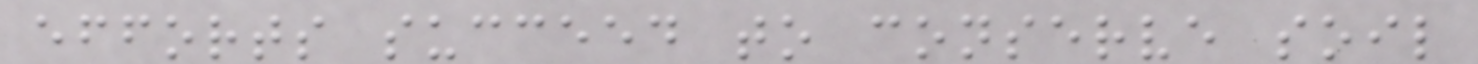efforts succeed to conserve soil
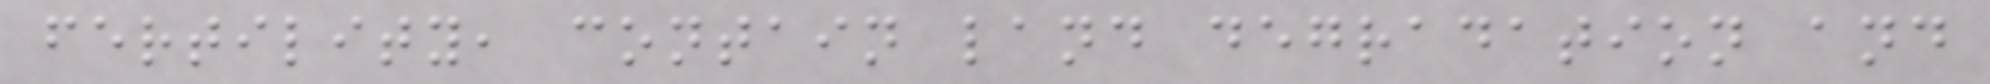fertility, contain land degradation and
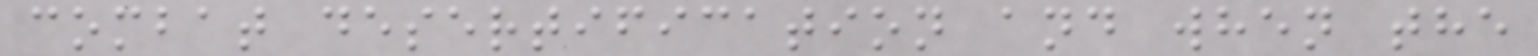combat desertification and when the
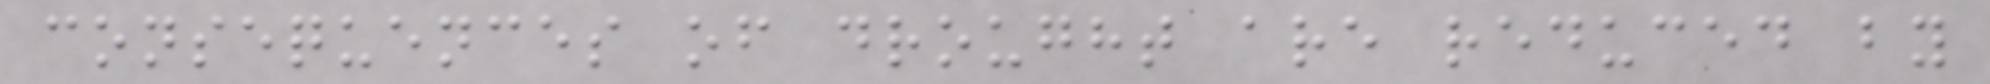consequences of drought are reduced by
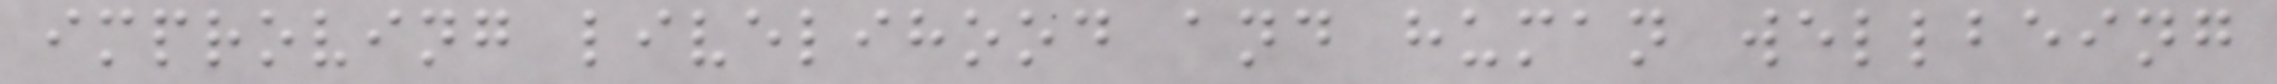improving livelihood and human wellbeing
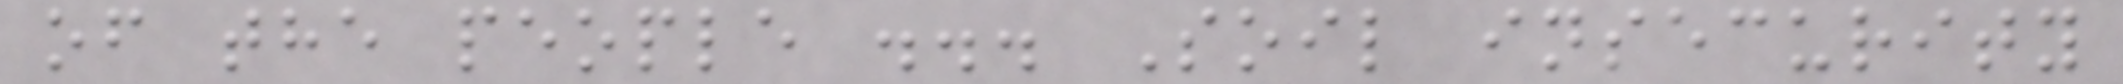of the people ... Soil insecurity
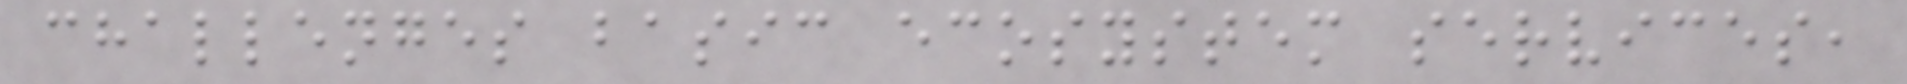challenges basic ecosystem services,
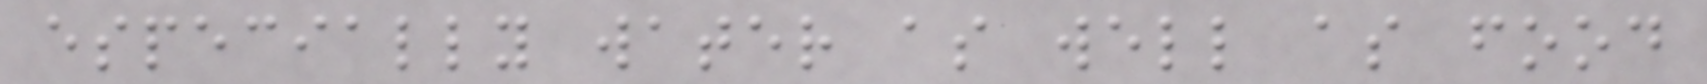especially water as well as food
